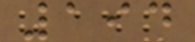194
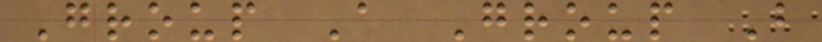Group A Group B
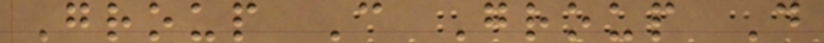Group C Group D
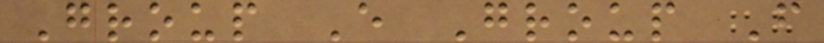Group E Group F
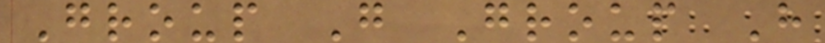Group G Group H
